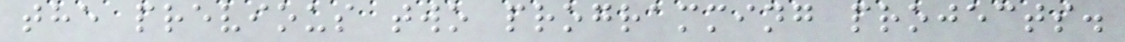the previous two programming projects.
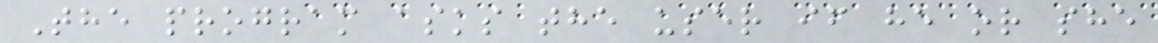The program asks the user if he or she
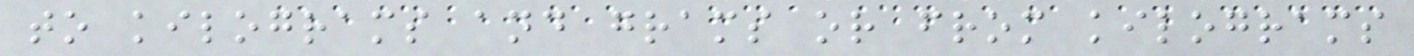to kilograms and grams or from kilograms
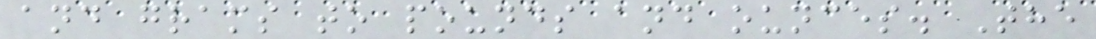and grams to pounds and ounces. The
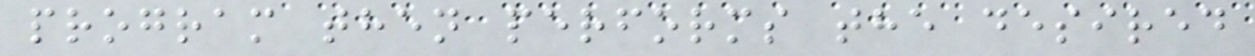program then performs the desired
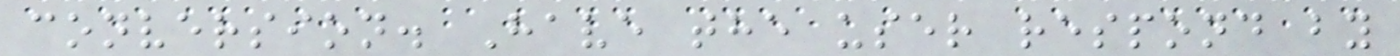conversion. Have the user respond by
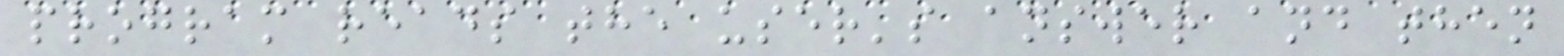program reads the user's answer and then
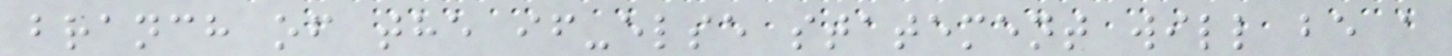branch of the if-else statement will be a
